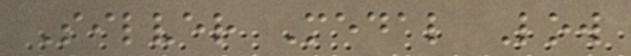Silver Medal Low
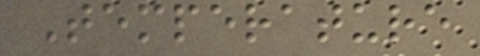Temperature
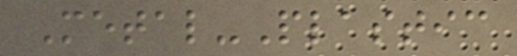Metal-Plastic
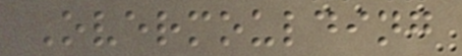Overmoulding
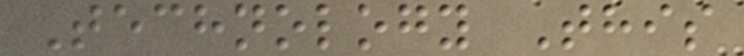Technology This
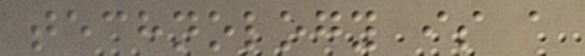technology is a
